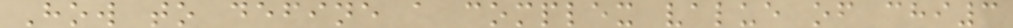How to define a complex value of chi3
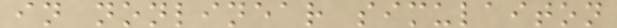in nonlinear simulaiton
